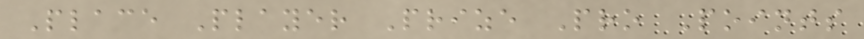Place Player Prize Pro Points
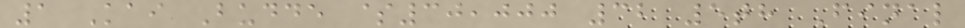1 Kai Budde $30,000 32 5th Final
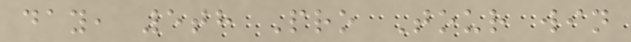day, 5th Pro Tour win
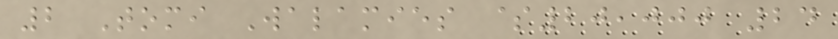2 Tomi Walamies $20,000 24
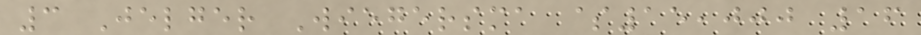3 Jelger Wiegersma $15,000 16
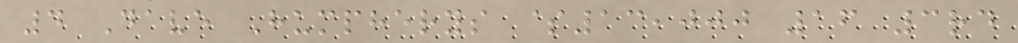4 Dave Humpherys $13,000 16 3rd
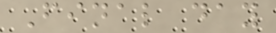Final day
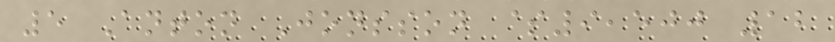5 Anton Jonsson $9,500 12
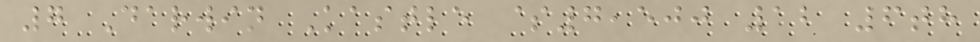7 Darwin Kastle $7,500 12 6th
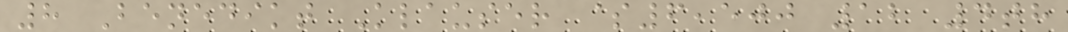8 Benedikt Klauser $6,500 12 4th
